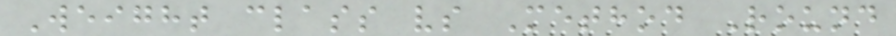Weight class vs Method Round
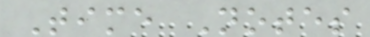Time Notes
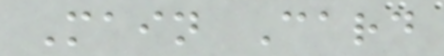Main Card
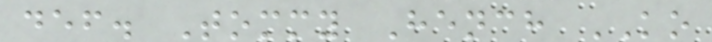def. Tommy Hench KO
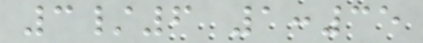3/6 1:35
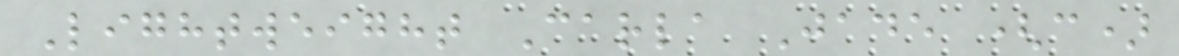Lightweight Carla Jade (c)
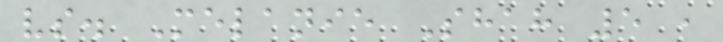vs. Melanie Shah 5 ,
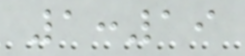1:19
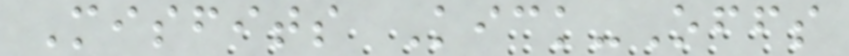Misfits Kick-Offs
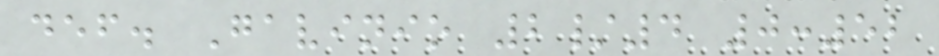def. Gavinio 2/4 0:52
